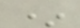*
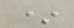*
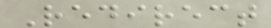Redirect
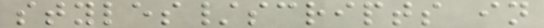styles/scripts in
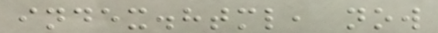index.html, now
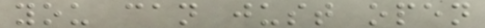you can just open
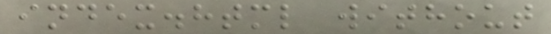index.html without
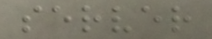server
